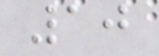10
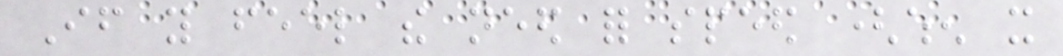If you feel the need for speed (when it
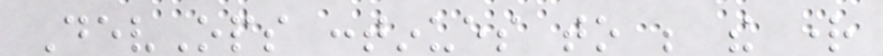DevOps continues to be the right
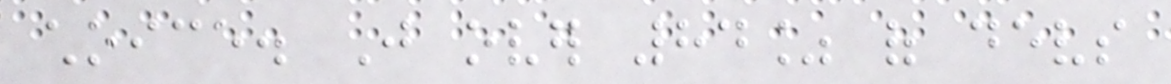choice. Just over 84% of devs
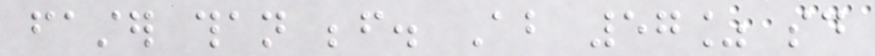faster than before. About 57% said
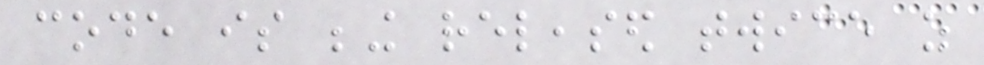code is being released twice as
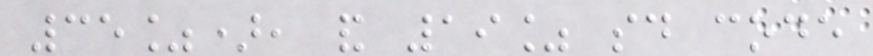35%), and 19% said code
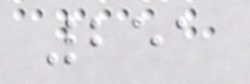251
